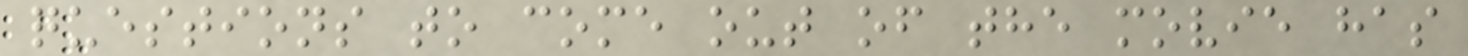questions to come out of the movie has
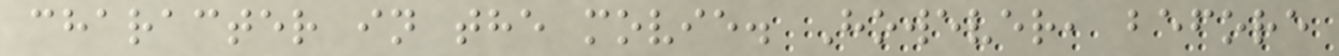character in the movie. However, before
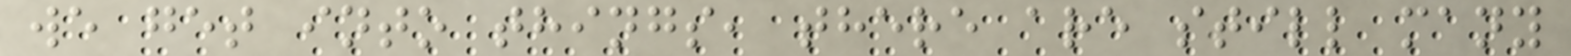we get into things, there are still many
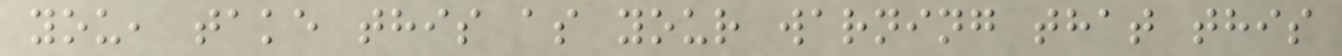you, take this as your warning that this
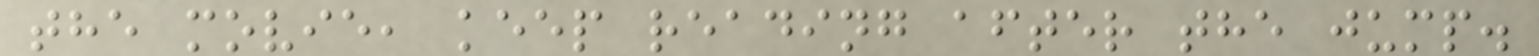the movie, keep reading after the jump.
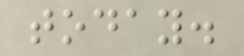today.
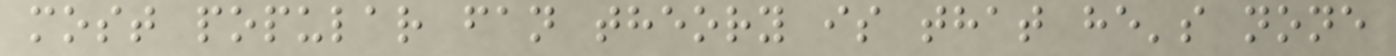most popular fan theory is that he's none
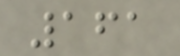161
